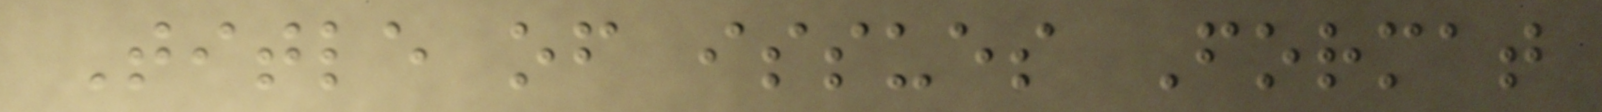Title of issues Format
